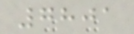7801
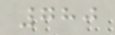780
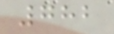782
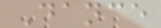Dance
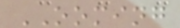OOMING
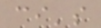ci's
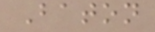Baton
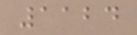1124
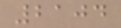2104
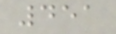451
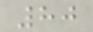80
